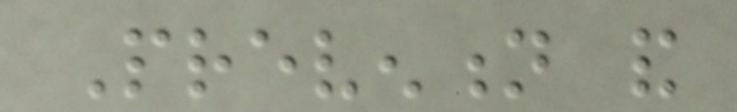Prevention and
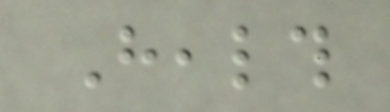Health
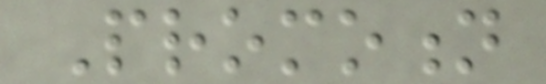Promotion
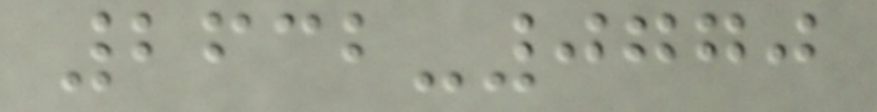2632-0770
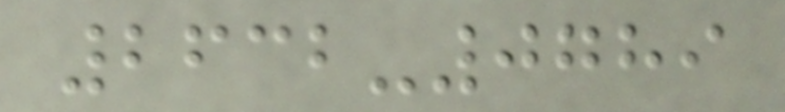2632-0789
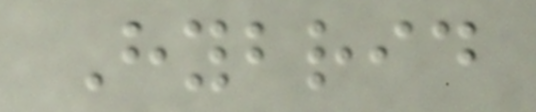Hybrid
